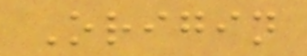Origin
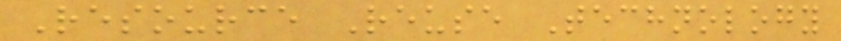Resource Reuse Technology
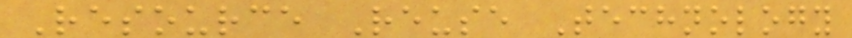Resource Reuse Technology
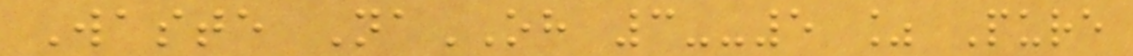Waste NaOH 3--5 % Pure
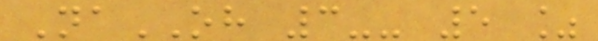NaOH 3-- 5 %
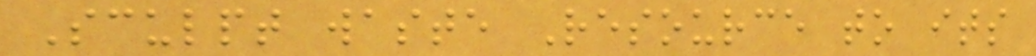Sculpt waste Resource to its
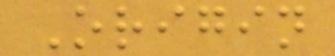Origin
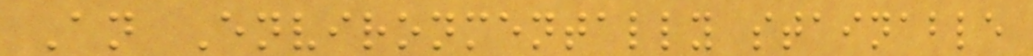An Environmentally stainable
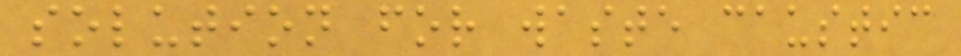solution for waste caustic
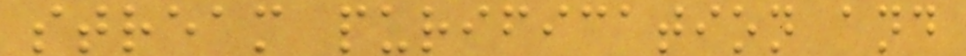stream purification and
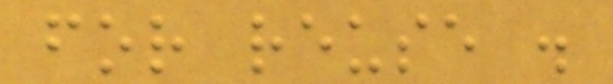for reuse .
